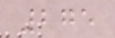275
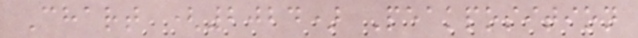Chart (2024) Peakposition
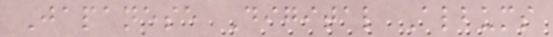Japanese Digital Albums
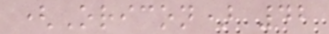(Oricon) 42
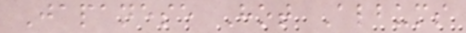Japanese Hot Albums
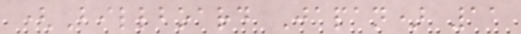(Billboard Japan) 11
